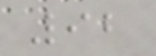92
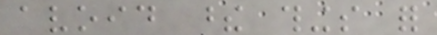avoid these things for
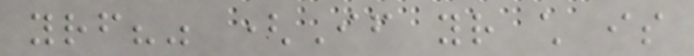yourself?" (If your child is
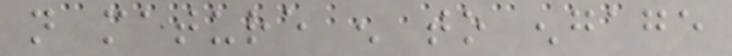not mature enough to engage
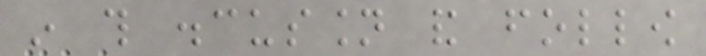in this discussion and follow
